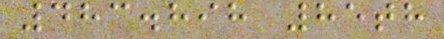483.898 85th
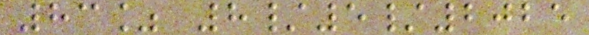83% 8/5/2025
